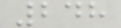248
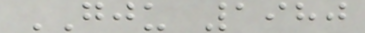GJU 1980
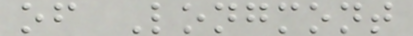of Longmont
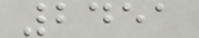2451
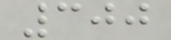300
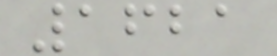1621
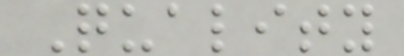Quality
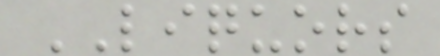LIQUORS
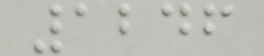1246
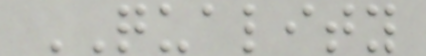QUALITY
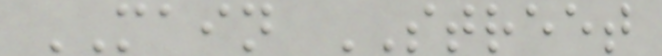MAIN STREET
